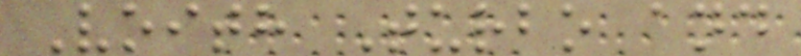Voith Turbo and
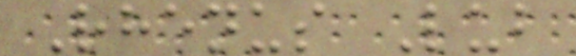Rhenus Lub
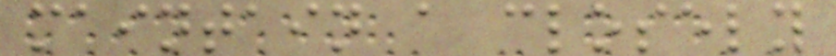maintain a closely
